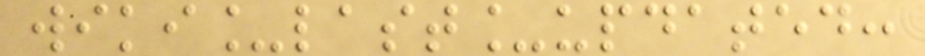wiki_last_updated:
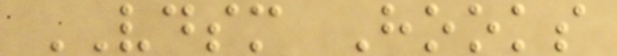VDSM Hooks
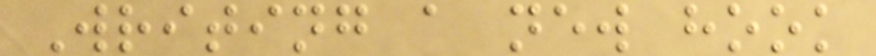Writing a new hook
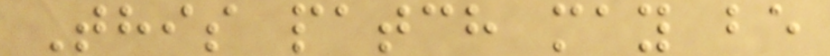This patch may be
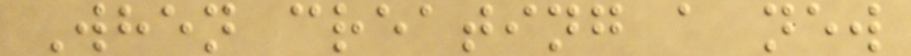When creating a new
